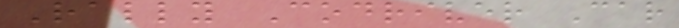Rally Codriver Car
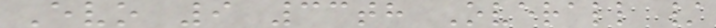Evo 9 33th Overall /
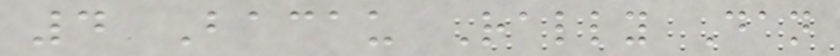4 Bacau Rally Dan
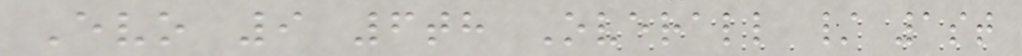Evo 9 6th Overall / 1st
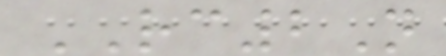RC2N
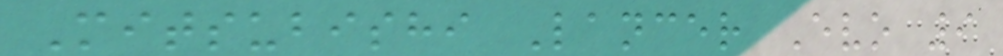Mitsubishi Lancer Evo 9
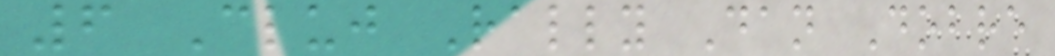6 Cluj Rally Dan Dobre
